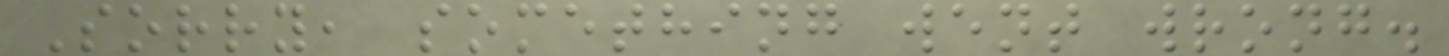Sorry, something went wrong.
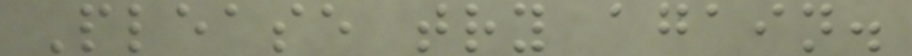Please try again.
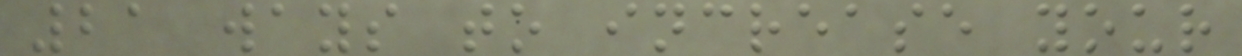21 ways to increase your
